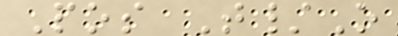Pos T/O
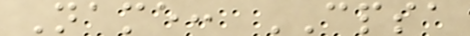Name: CPSA
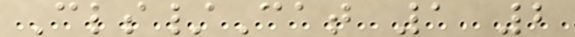Cls/Cat 1 2
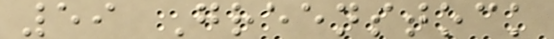59 Greenstock
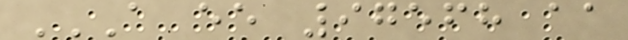A EE 97568 AA
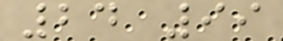24 99
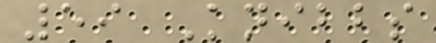59 Knibbs
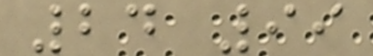24 99
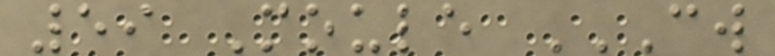59 Moule CW
